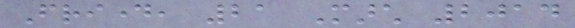Friday, 21 March 2014
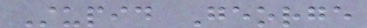Stupid George
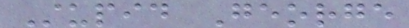Stupid George
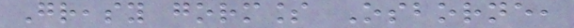Greasy gormless Osborne,
